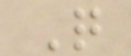Q
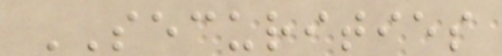SECURITIES
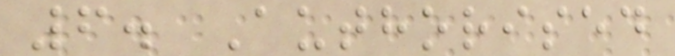6. Authorised
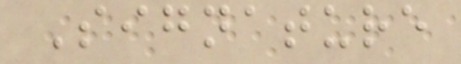Signature
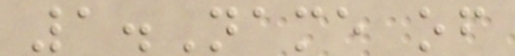1.Name of
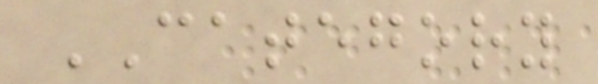CATEGORY
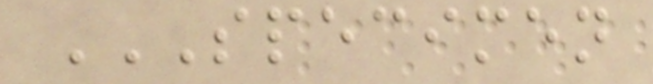SPECIMEN
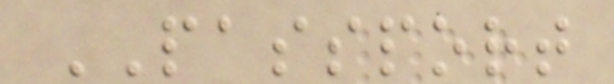PASSPORT
